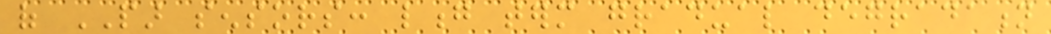of PAR sensors: long term gradual degradation
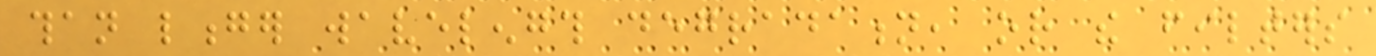than longer wavelength degradation, or the filters
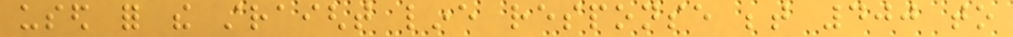used for the straight line response between 400 to
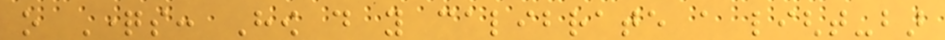o Questions: How do you calibrate a light-bar
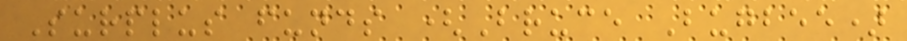Surplus funds (Bruce Bugbee)
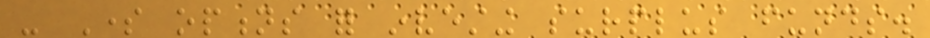- Some options for investing surplus funds.
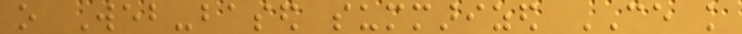o Web-based summarized CE knowledge
